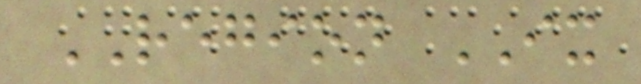REGION IX
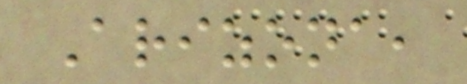Arizona,
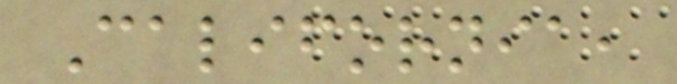California,
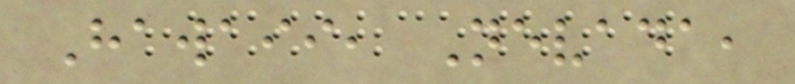Hawaii, Nevada,
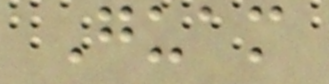Guam
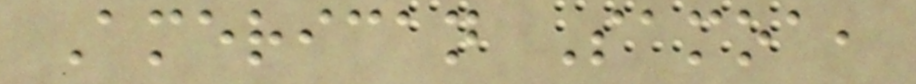American Samoa,
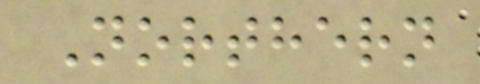Northern
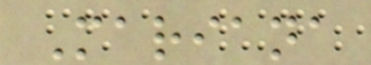Mariana
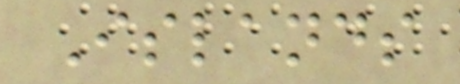Islands
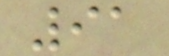91
